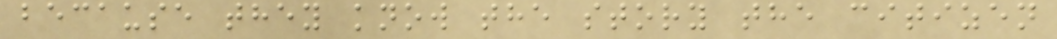because they know the story the citizen
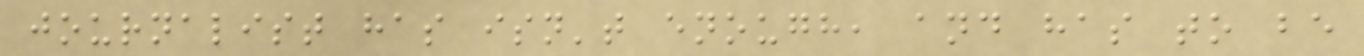journalist has isn't enough, and has to be
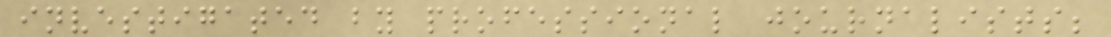investigated by professional journalists;
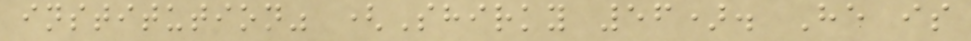institution" (Shirky 56). He is
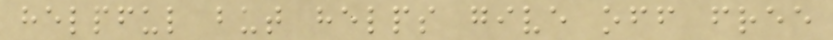helpful but helps give off free
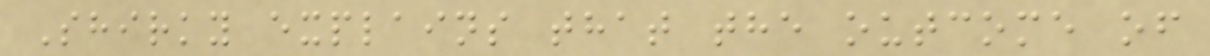Shirky explains that the outcome of
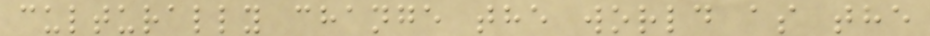culturally change the world as the
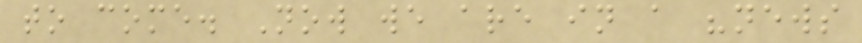to come. Now we are in a "news
